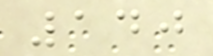140
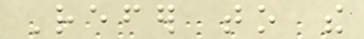Refer to the
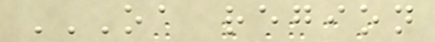OA REGION
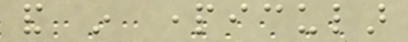and in particular
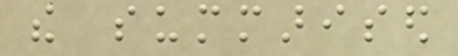the summarised
